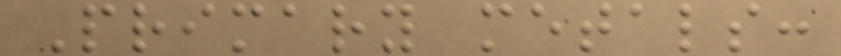Primary metals:
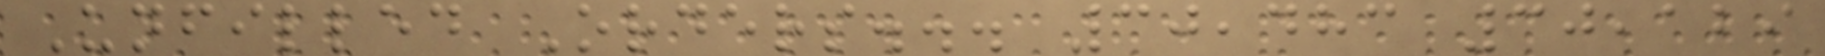Unfilled Orders... 30,483 30,129
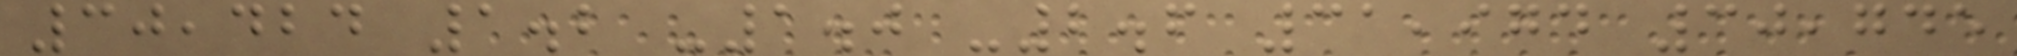30,424 1.2 -1.0 -2.6 31,974 30,745
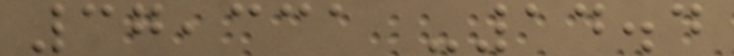37,331 -14.4
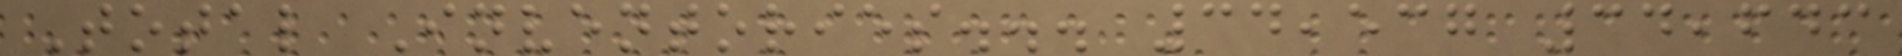Total Inventories... 34,537 34,643
